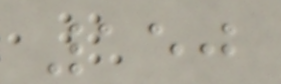150
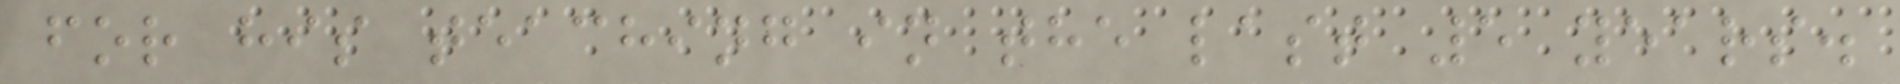for his teaching in the last 5 years.
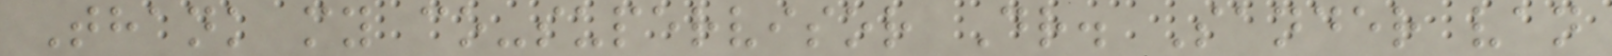Thank my co-supervisor Dr. Sander van
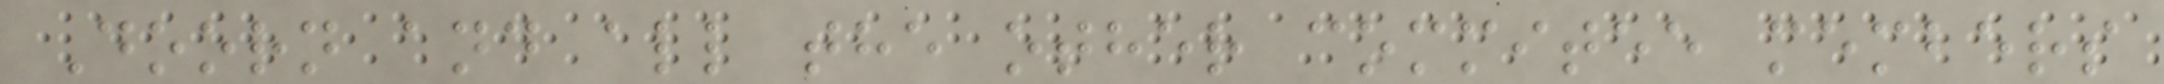Doorn and all the other commitee members
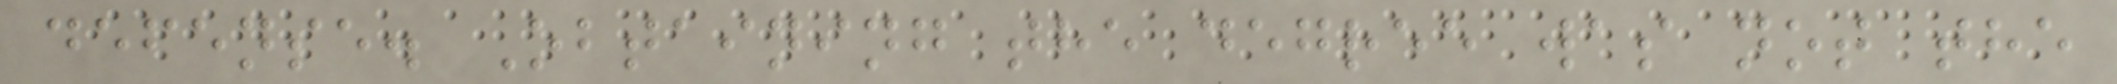defense. Obtaining the degree was not the
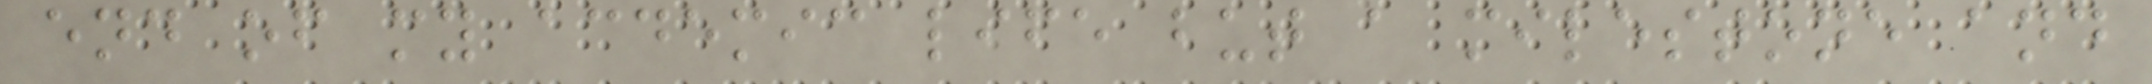end of my acdemic life but a milestone and
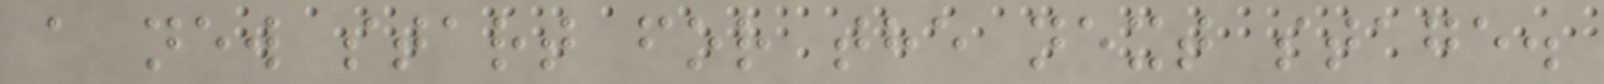a new start for the next stage.
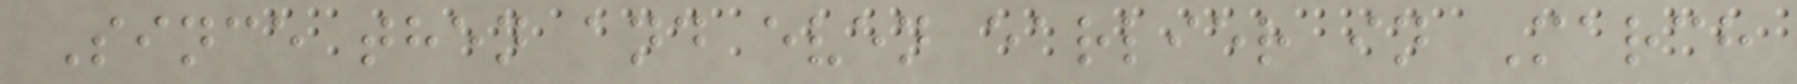Since then and even earlier in March
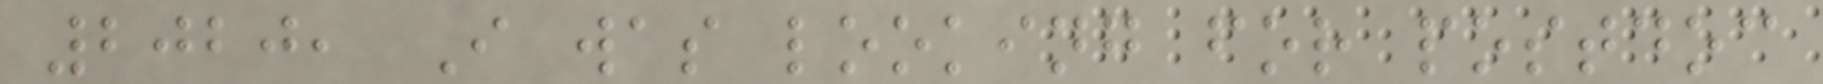2020, I was looking for postdoc
